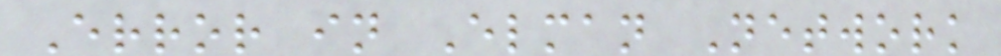Error in Elman Network
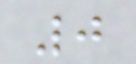0
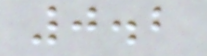0.2
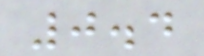0.4
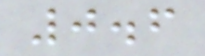0.6
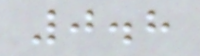0.8
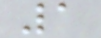1
